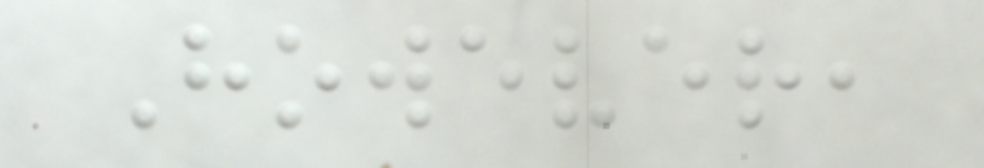However,
